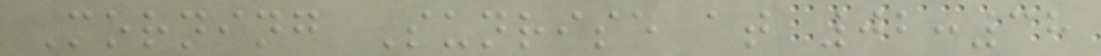Morning Sunrise at 02:38
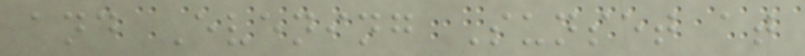and Evening Sunset at
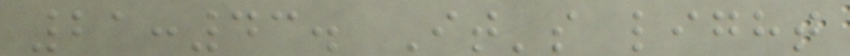21:43. It's light
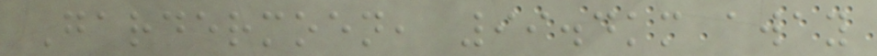Gardermoen, 99.4km away
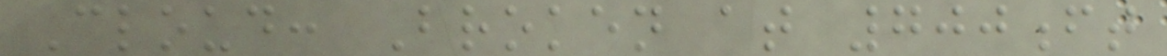Cloud: Broken at 700ft
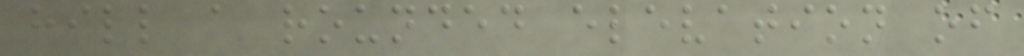hill a rounded elevation of
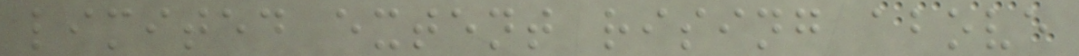limited extent rising above
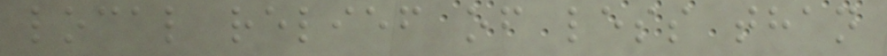local relief of less than
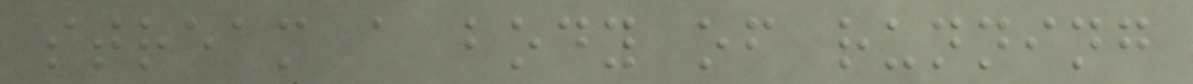stream a body of running
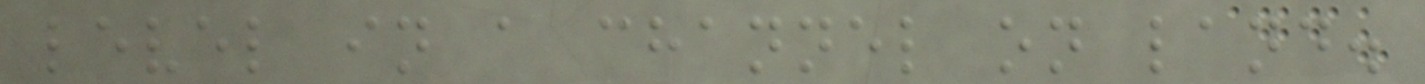level in a channel on land.
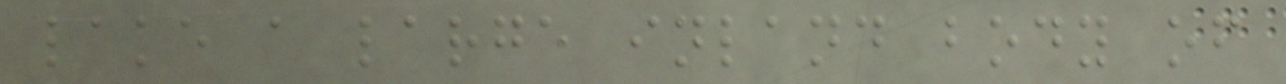lake a large inland body of
